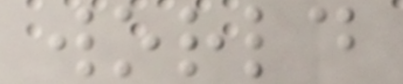world
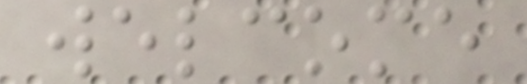welcome
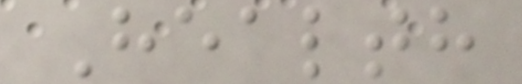Health
